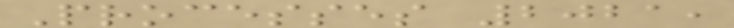Processes 2021,
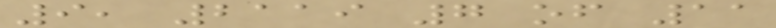9, 2119 7 of 11
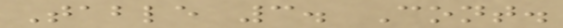Table 3. Cont.
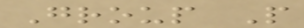Group P
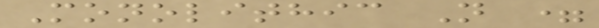Monolithic N =
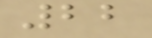22
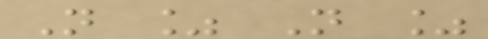N % N %
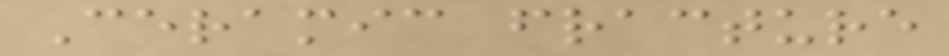Ceramic fracture
